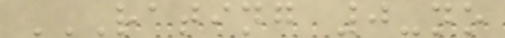RATING 0-NO
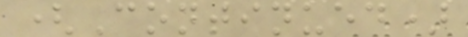(Continued)
